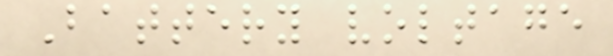Battery voltage
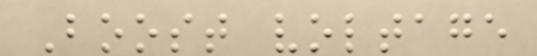Boost voltage
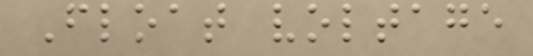Float voltage
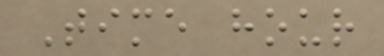Time hour
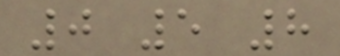0 5 8
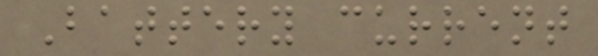Battery current
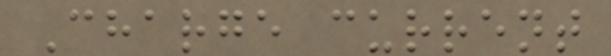Charge current
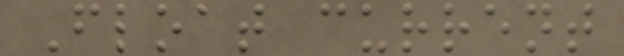Float current
